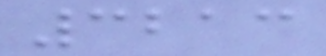3213
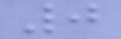0
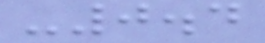-0.4
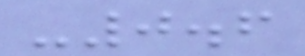-0.6
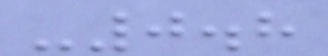-0.8
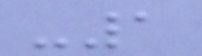-1
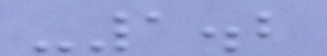-1.2
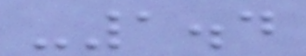-1.4
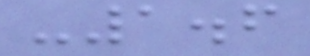-1.6
